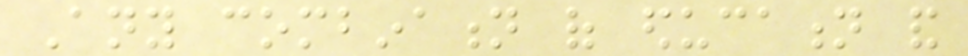Any combination of education and
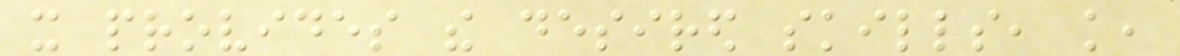it provides the desired skills, knowledge,
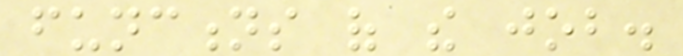functions of the job.
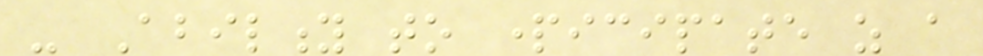- Ability to participate as a
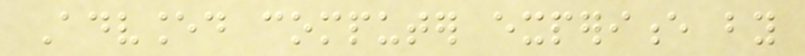Advanced computer experience by
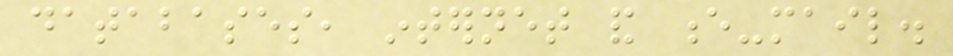databases, internet and e-mail.
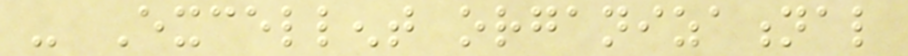- Excellent organizational
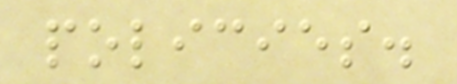policies.
